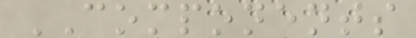COMPONENTS
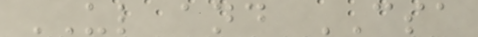UL and CSA
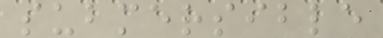submersible
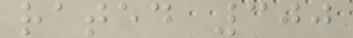rated 300
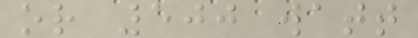or 500 watt
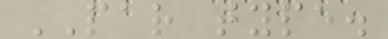PAR type.
